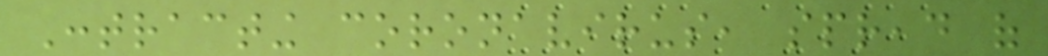Contracting coronavirus, spread of
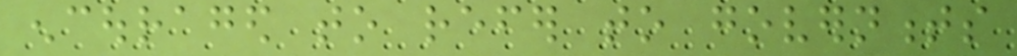encouraged to refer to governments
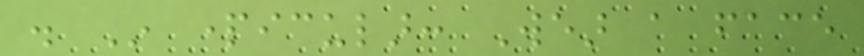. In particular: Wear a face
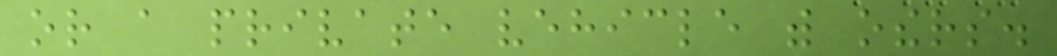or a private vehicle with others.
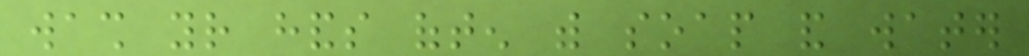wash your hands often with soap and water
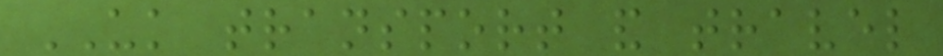UK transport and travel
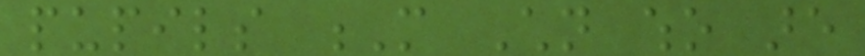pupils M Children who are
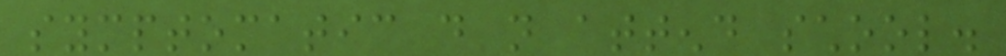symptomatic do not attend school.
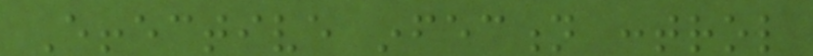Effective infection control
